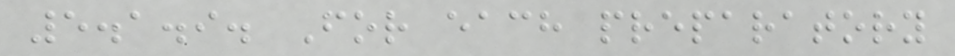5.1.9. For each preparatory
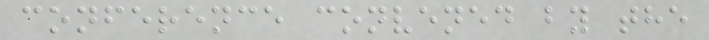conference convened by the
